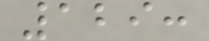129:
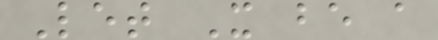Let X be a
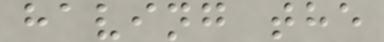having the
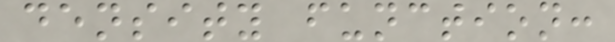density function:
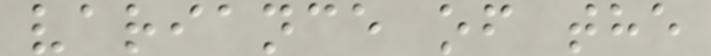variance of the
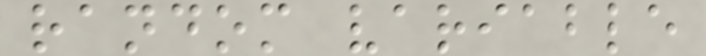random variable
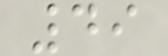49
